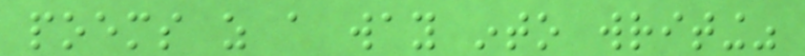poems as a way into writing"
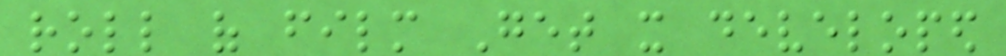roll of film Get it developed
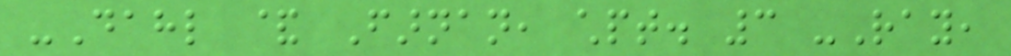-Dahl & Farnan, chpt. 3 -Ray,
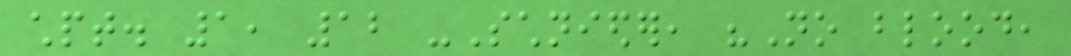chpt. 1, 12 -Schnieder, "No blood,
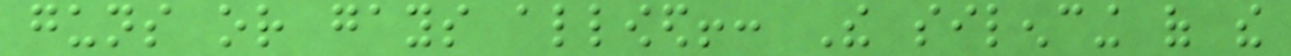guns or gays allowed!: The silencing of the
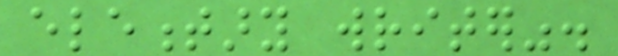elementary writer".
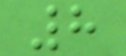8
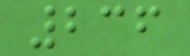236
